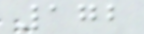172
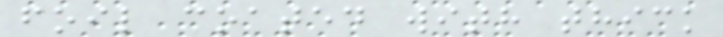foil coated with thick
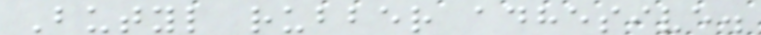Butyl rubber adhesive.
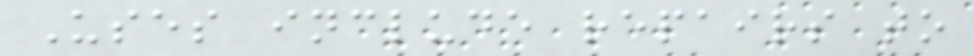Uses include repairs to
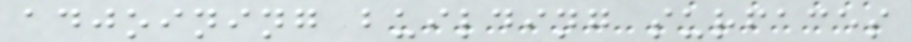adjoining building surfaces
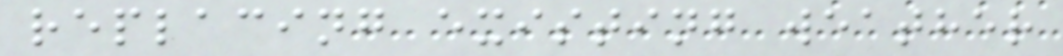replacing existing weather
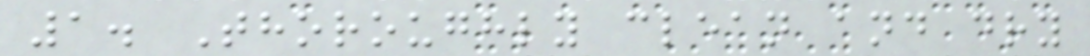1. Thoroughly clean and dry
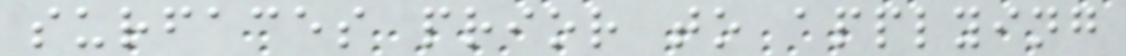surfaces prior to applying
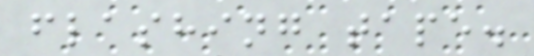flashing tape.
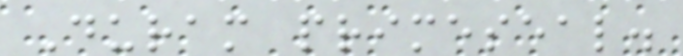Duram primeseal.
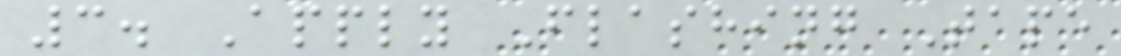3. Apply Flashing Tape
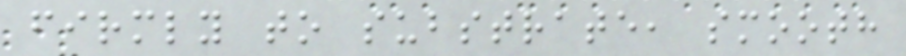firmly to substrate, smooth
